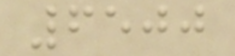6500
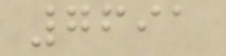7691
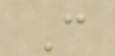C
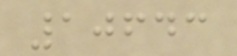10643
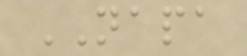NAPA
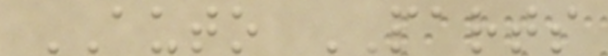AUTO PARTS
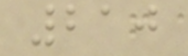210
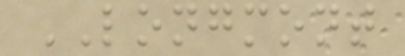LONGMONT
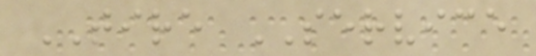TIRE SERVICE
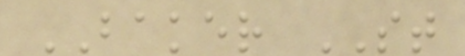BAKER ST
